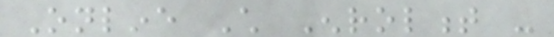Online Child Enrolment -
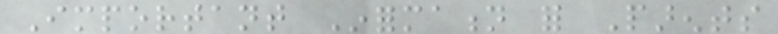Important Information for Parents
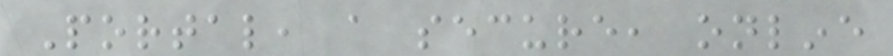Portal, a secure, online
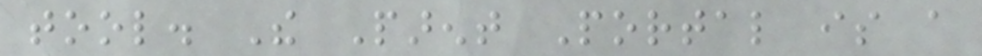tool. The Parent Portal is a
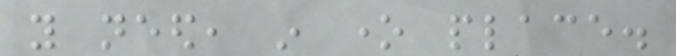you need, in one place.
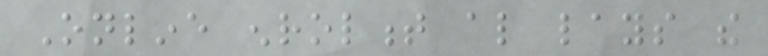Online enrolment also lays the
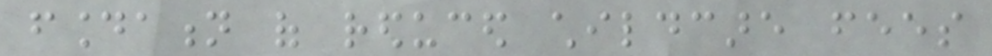foundation of reduced childcare fees
